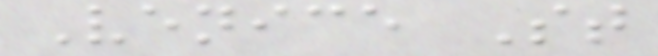Venice St
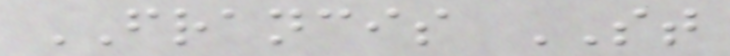FRANCIS ST
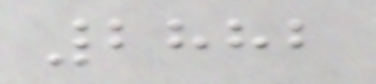2882
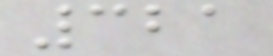321
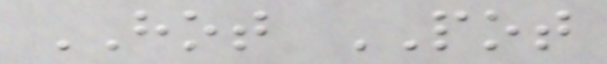HOT POT
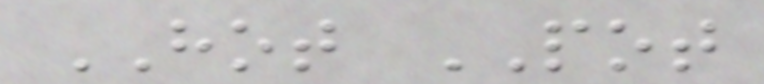HOT POT
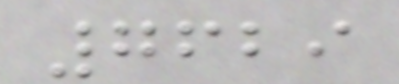7629
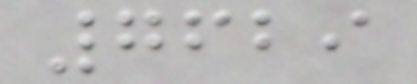7629
